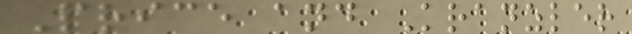Price and Kranzler
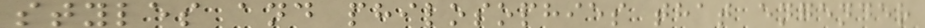styles and philosophies that engender
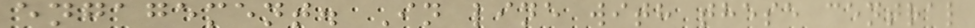engagement. In line with these central
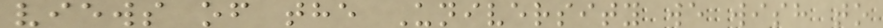views of the University we wish to
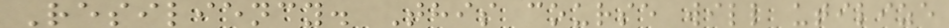Resiliency. This course will utilize
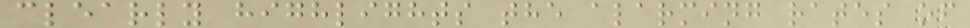clearly highlights the alarming rates of
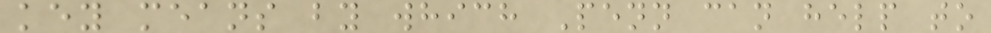key means by which Penn can help to
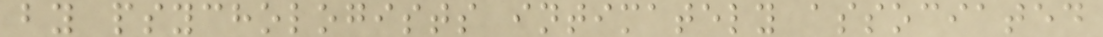by psychologists intimately associated
